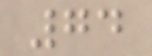74
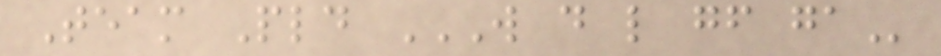Team Pld W D L GF GA
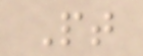Pt
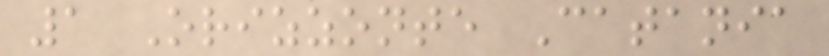1 Orizzonte Catania
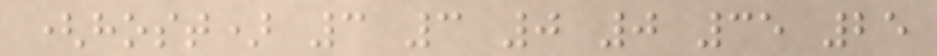(host) 3 3 0 0 35 25
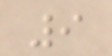9
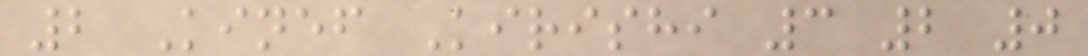2 Kinef Kirishi 3 2 0
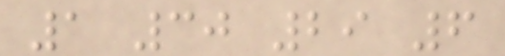1 30 29 6
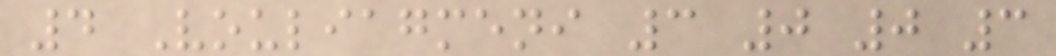4 Vouliagmeni 3 0 0 3
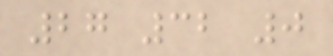27 32 0
